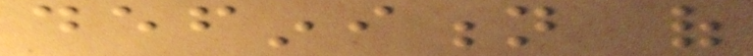definition of
